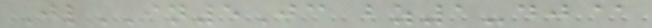JlIN5Jc bz1-dj@
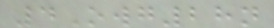4Owg28n
